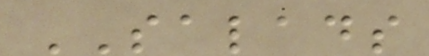SALADS
